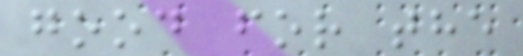good for the
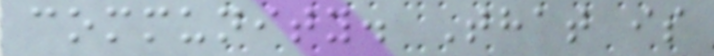community. That is
